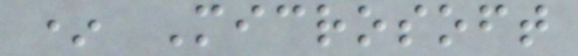* Microsoft
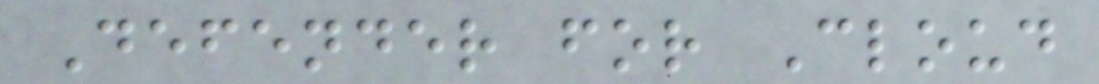Defender for Cloud
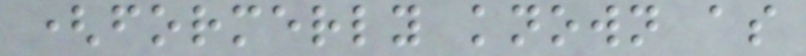(formerly known as
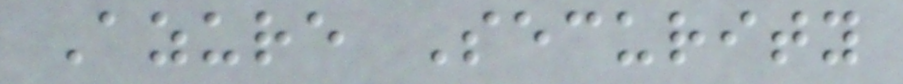Azure Security
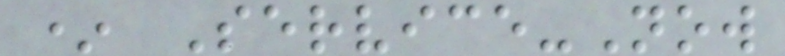* Service-Now
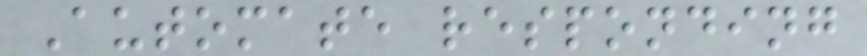Automate responding
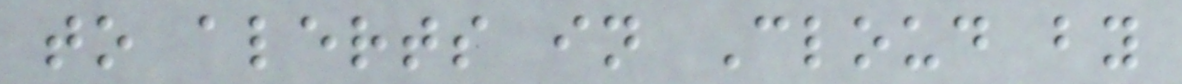to alerts in Cloud by
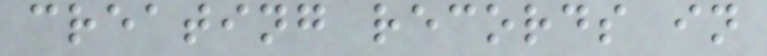creating records in
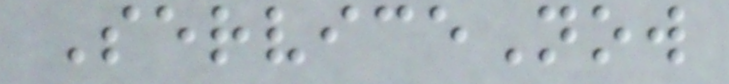ServiceNow
